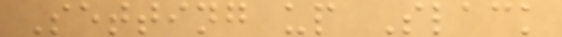Setting up Slack
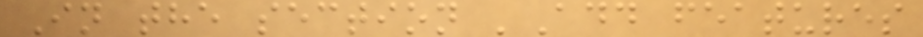In the section 'Add features
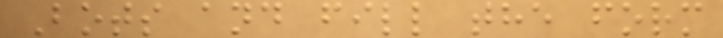Bots and fill the form
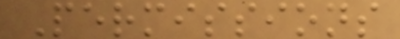Permissions
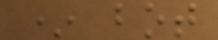* bot
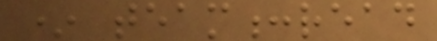* team:read
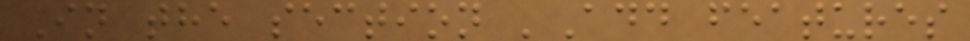In the section 'Add features
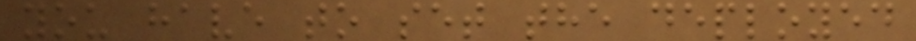you have to set the deployed
